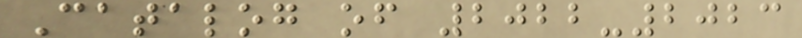Catalog of 2022-2023
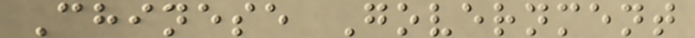Chinese Government
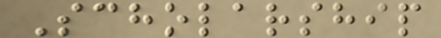Scholarship
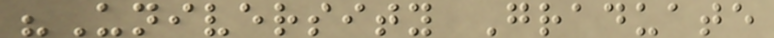"University Graduate
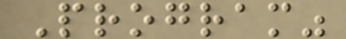Program"
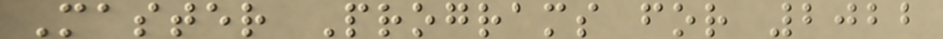Master Programs for 2022
